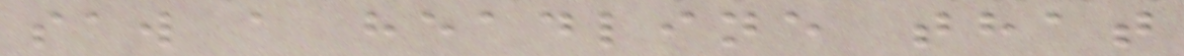saw a headline that
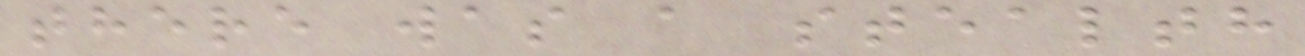there was a stealth
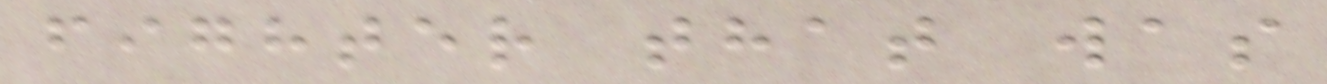fighter that was
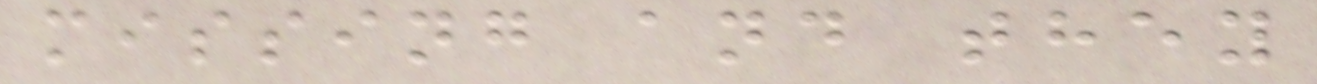missing and they
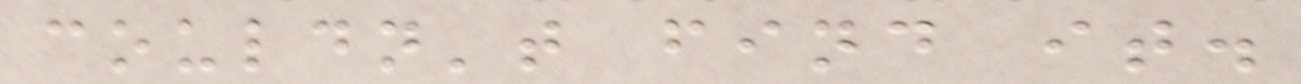couldn't find it.
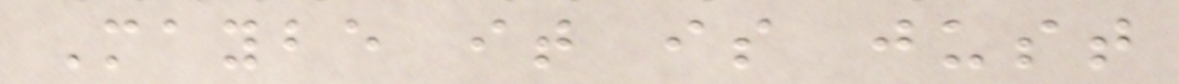Maybe it is just
